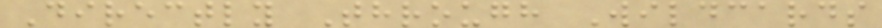Directly Through Wildcards
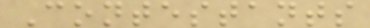Contestants
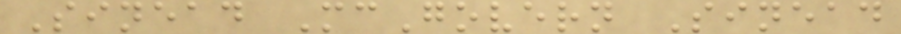Sinead McGovern Sinead
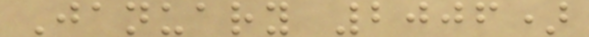January 2006)
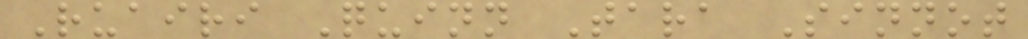Ruairi Quinn Tara Sinnot
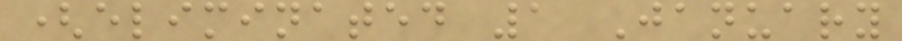(eliminated 1 January
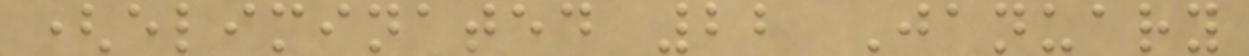(eliminated 22 January
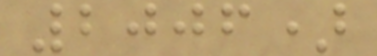2006)
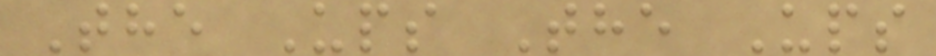The Ups The Ups
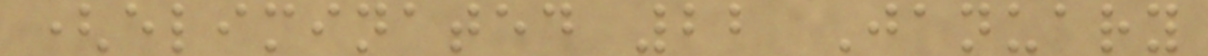(eliminated 22 January
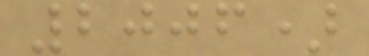2006)
